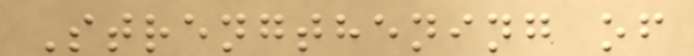Strengthening of
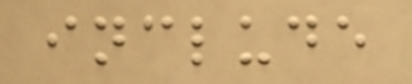include
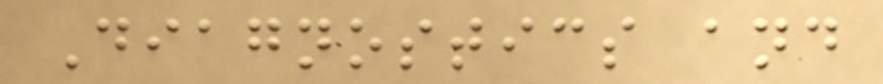Diagnostics and
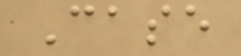Case
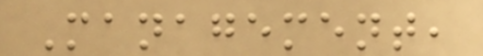Management,
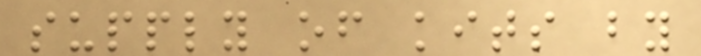supply of kits by
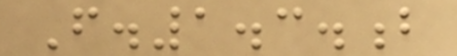F.1.3.b
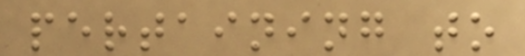pertaining to
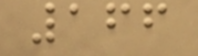166
